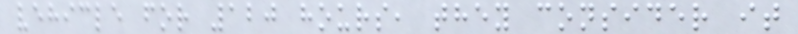vehicle for 120 hours, they consider it
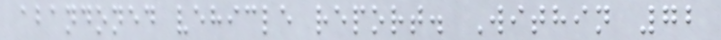abandoned vehicle report. Within 72
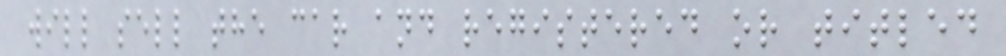will sell the car and registered or titled
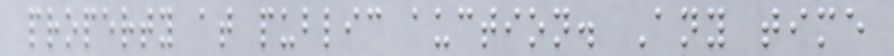property at public auction. Any time
